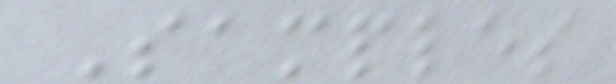Samples
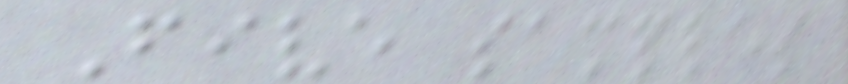Five samples
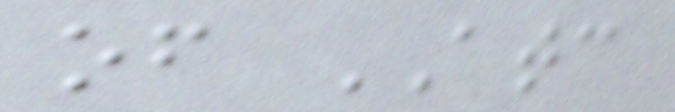of ATC
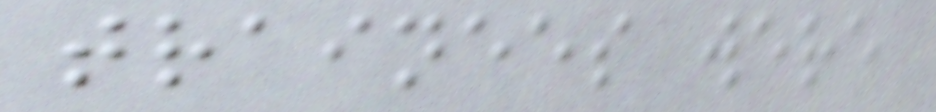trainees were
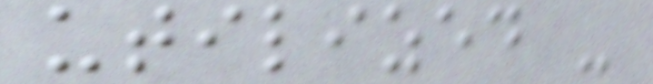utilized -
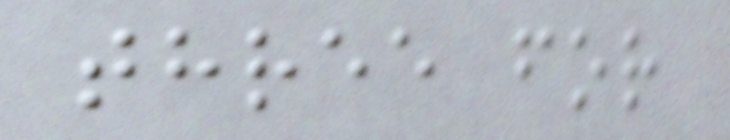three for
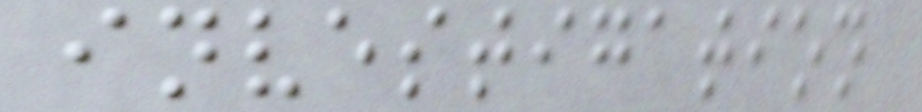investigation
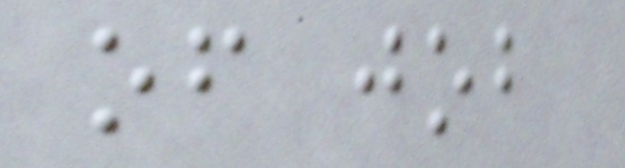of job
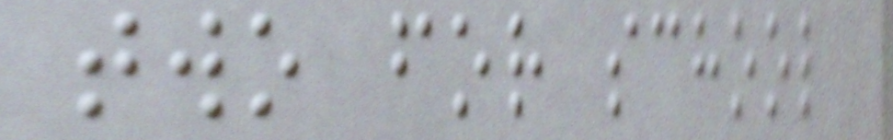two for school
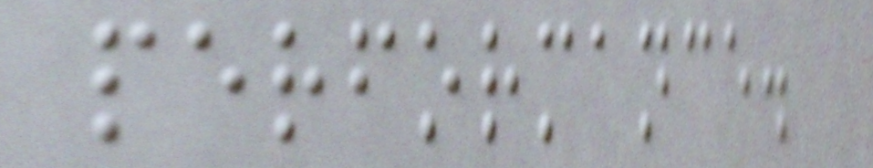performance.
